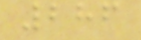286
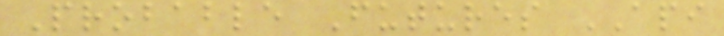Probable Futures API
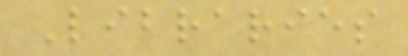Libraries
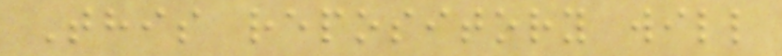This repository will
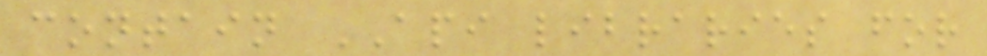contain API libraries for
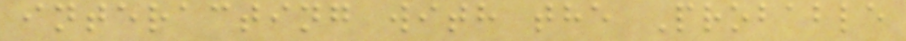interacting with the Probable
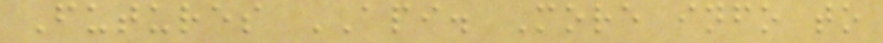Futures API. More info to
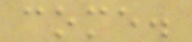come.
